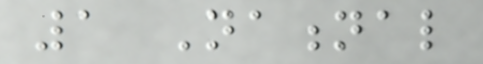1 National
